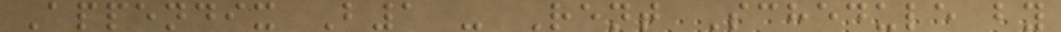Appendix B1 - Rent Schedule by
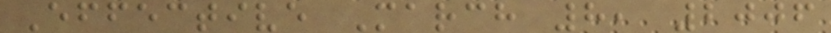Effective March 8, 2006
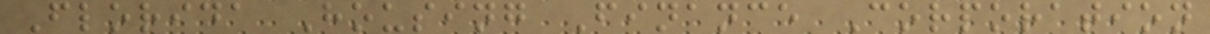Florida Housing Finance Corporation
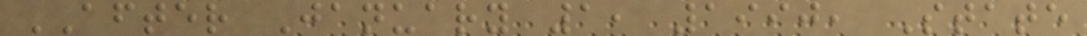AFTER January 1, 1990, State
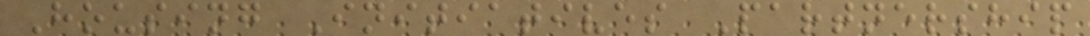Housing Initiatives Partnership
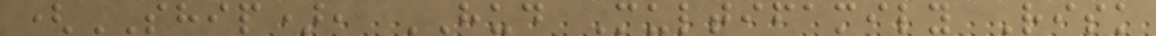(SHIP), HUD Multifamily Risk
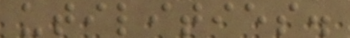utilities.
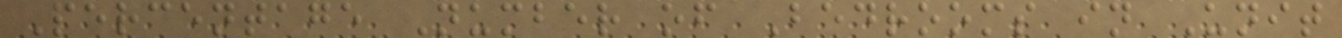Percentage Number of Bedrooms in Unit
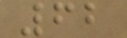62
